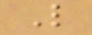L
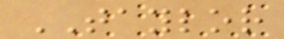TAYLOR
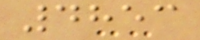4853
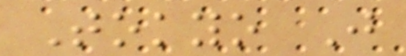Tokyo J
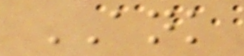ANK
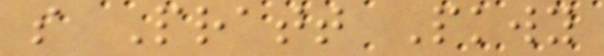s Pratt Pkwy
